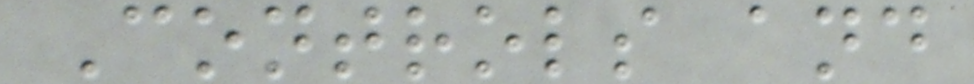Controls and
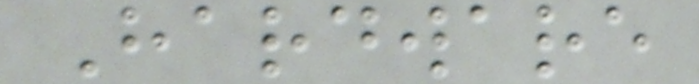Hardware
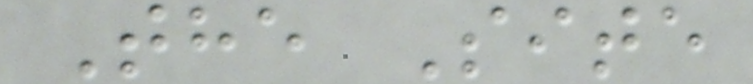The Site
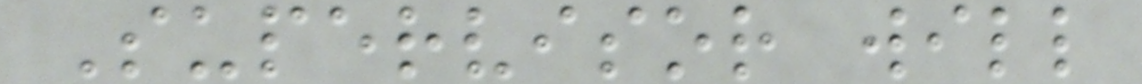Supervisor will
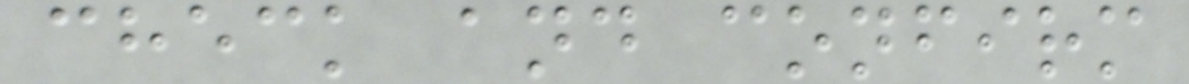check and confirm
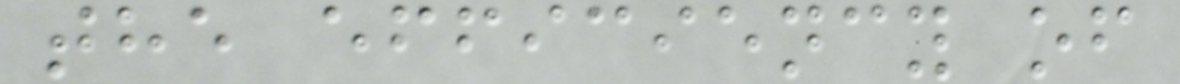the efficiency of
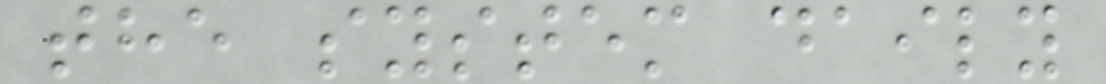the system daily
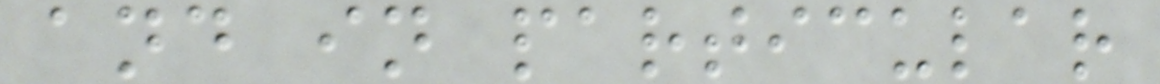and in particular
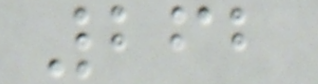262
